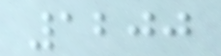1200
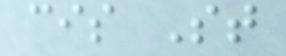cis St
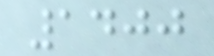1400
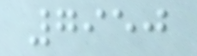7950
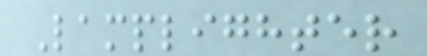Lamplighter
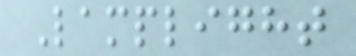Lamplight
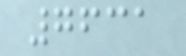7631
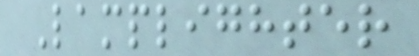Lamplighter
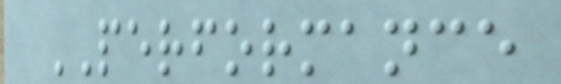PERFORMANCE
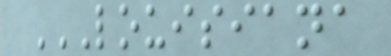LOUISIANA
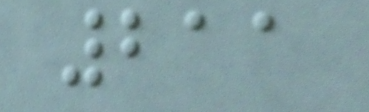211
